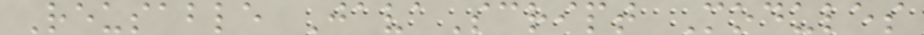Reusable JavaScript Modules
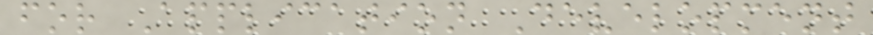for Application Development
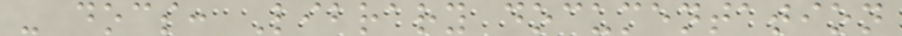- docs: Library documentation
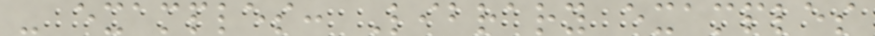- examples: Library examples
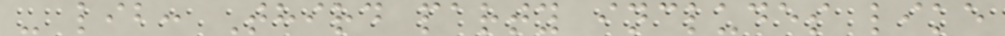- lib: Third party includes like
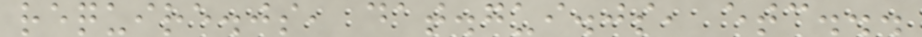require.js, dat.gui.js, etc...
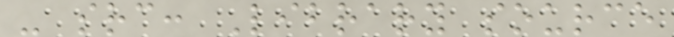- src: Library source
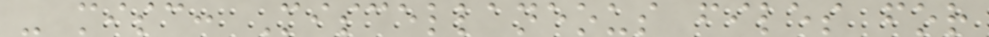- misc: Miscellaneous files for
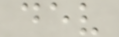dev
